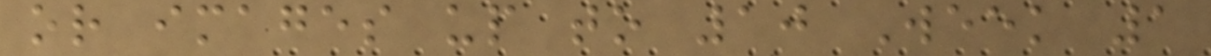or images up to 10 Week 1
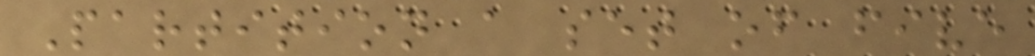Partition a set of five
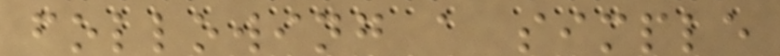following a simple
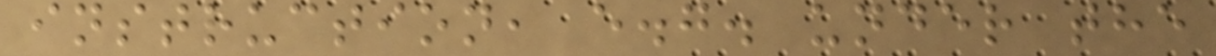instruction, e.g. under the
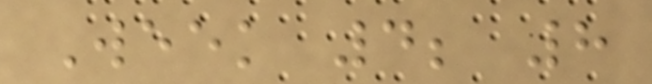Week 4; 8
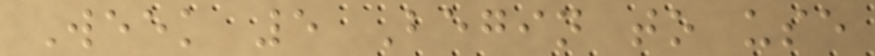Week 5 Begin to use
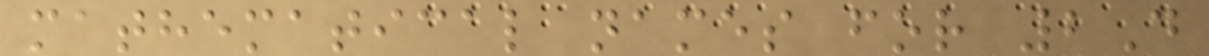mathematical names for 2D
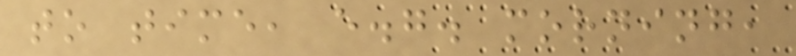to time, e.g. morning,
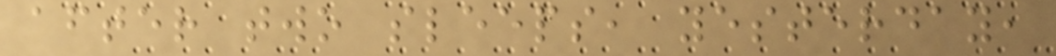after two sleeps, yesterday,
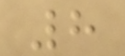8
